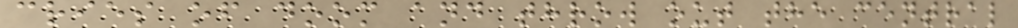cries of doom and throw out the central
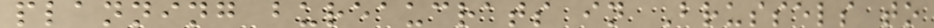planning bureaucrats in Brussels to
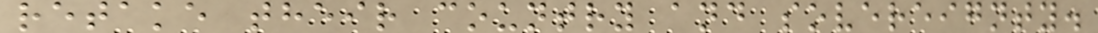retake their country and sovereignty.
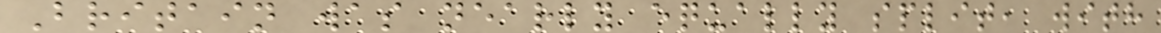Britain was nearly equally split, with
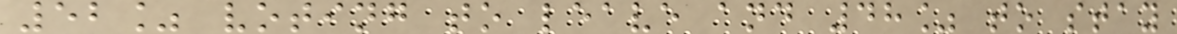52% voting to leave and 48% to stay
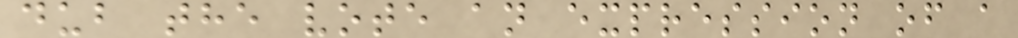dub the vote an expression of a
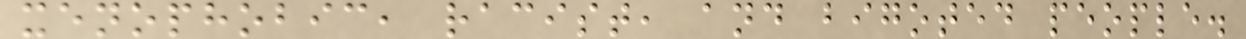xenophobic, racist, and bigoted people.
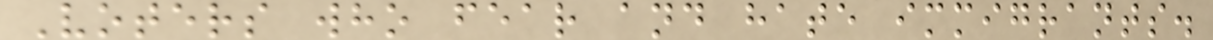Voters who fear and hate immigrants.
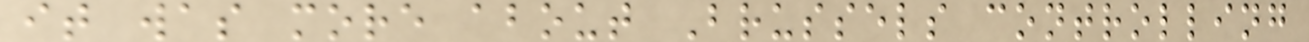it was more about Brussels controlling
